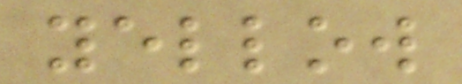yellow
